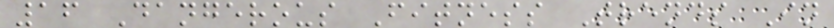16 Dangerous Fitness Trends In
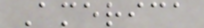America
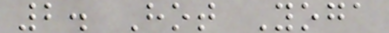2. Hot Yoga
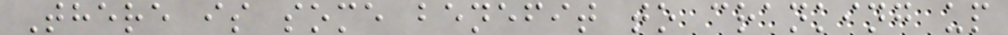There is some benefit to cranking up
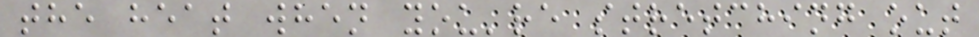the heat when you're stretching out
